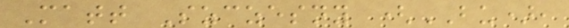Matt Szczesny (BU),
